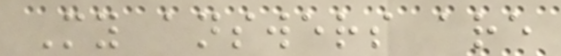My answers are
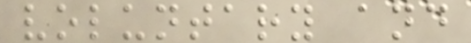voluntary and
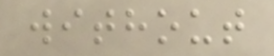without
